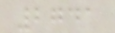2741
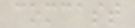comcast
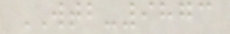WTB-9873
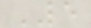LE
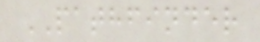PATHFINDER
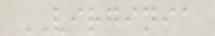VIRGINIA
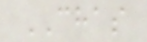CHAS
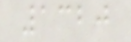1320
